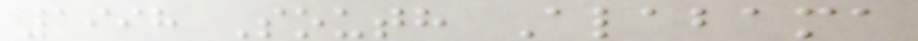1998 South Alabama
